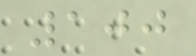100
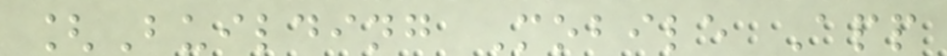[Building Mobile App
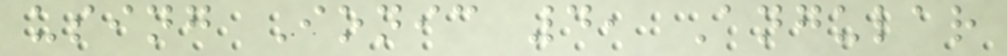using Ionic 4, Angular
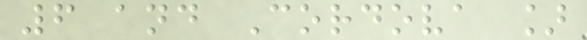6 and Cordova ]
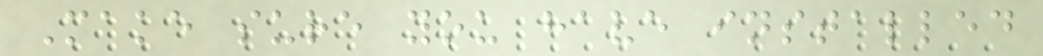Make sure you have installed
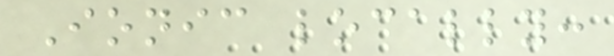Ionic locally:
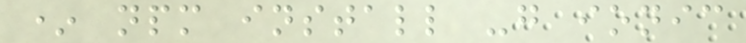* npm install -g ionic
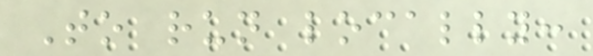To run locally:
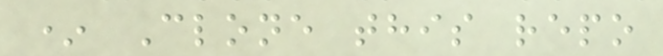* Clone this repo
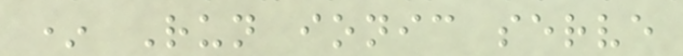* Run ionic serve
